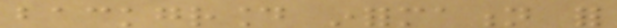background information for
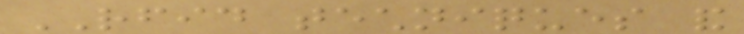RFID techniques and
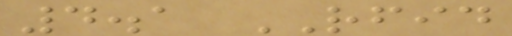4.1 RFID
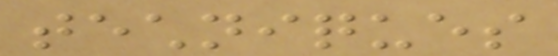techniques
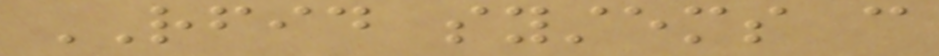RFID systems can
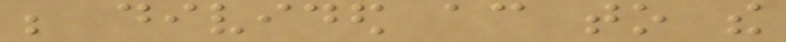be divided according to the
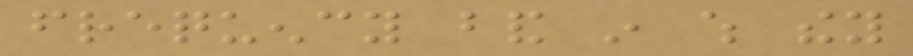frequency band in which they
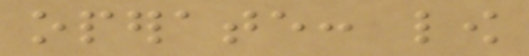operate: low
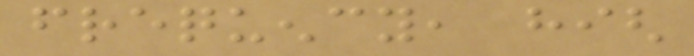frequency, high
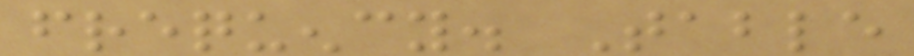frequency. Table
